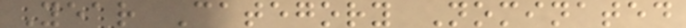Year Category Nominated
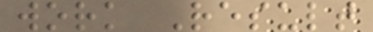work Result
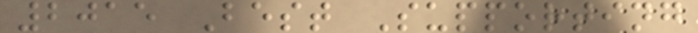2015 Best Supporting
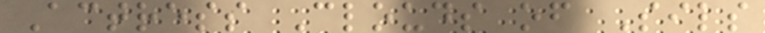Actress Clouds of Sils
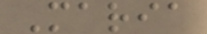Maria
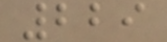229
